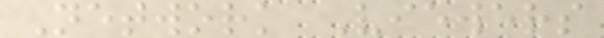Network Viewers
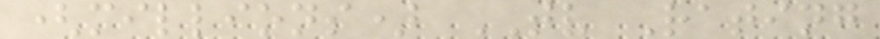(millions) TV Rating
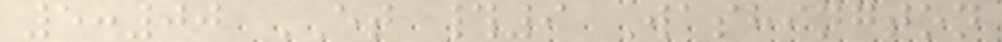5:00 ET #9 Washington
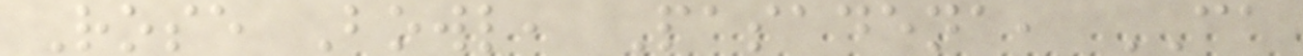Rose Bowl, Pasadena, CA
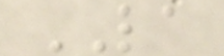LA
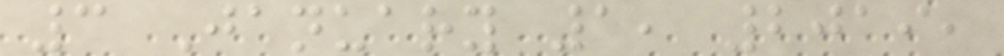3 January 1, 2019,
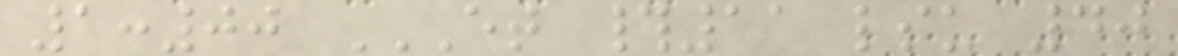1:00 ET #11 LSU 40
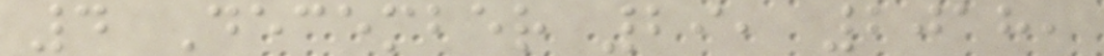4 December 29, 2018,
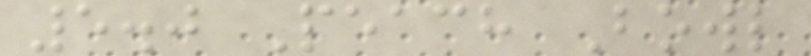5.0 Peach Bowl
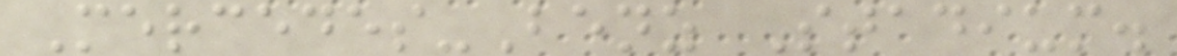Mercedes-Benz Stadium.
